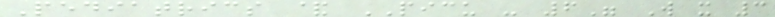Pediatrics & PICU - 6" W x 3
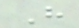H
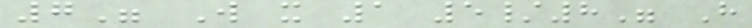7" W x 1 5/8" H
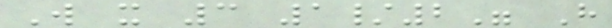W x 3 1/2" H
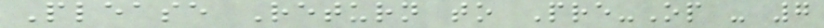Please Return to Pre-Op - 7
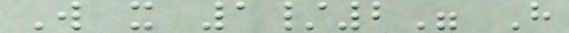W x 1/2" H
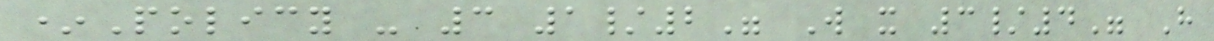*Policy - 3 1/2" W x 3/4" H
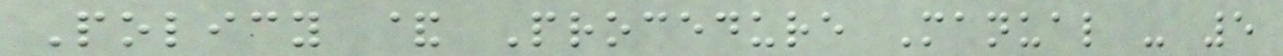Policy & Procedure Manual - 5
